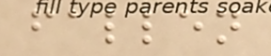fallen
